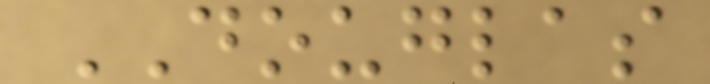DOUGLAS
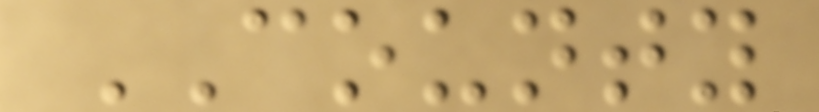COUNTY
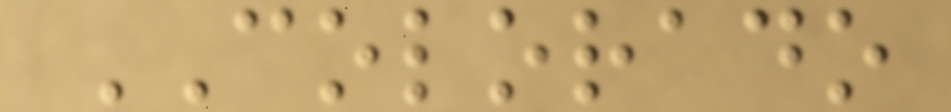COLORADO
